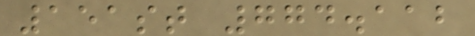151st 774.112
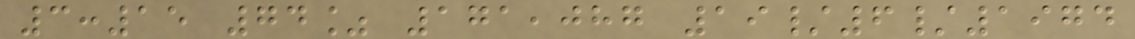3:15 74% 171,087 19/6/1974
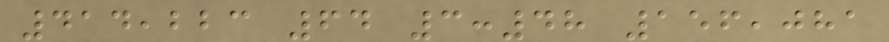414,223 64 3:48 156,081
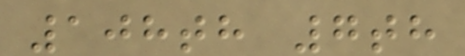108th 7th
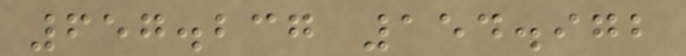657.237 154.972
